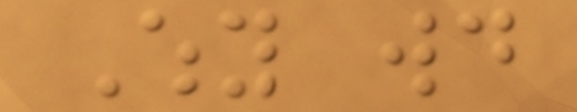Why would
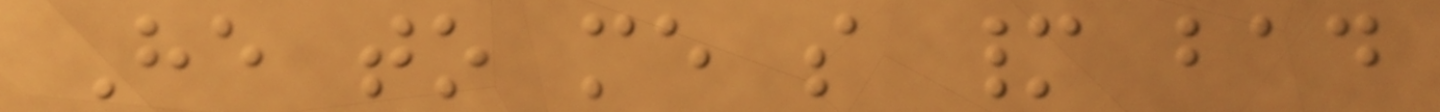He to me so many bad
